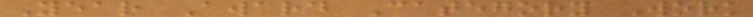Year Award Category Work
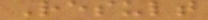Result
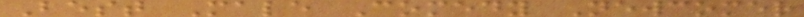Best Male Comedy Newcomer
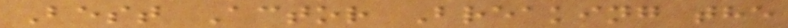Best Actor Breaking the
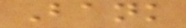Bank
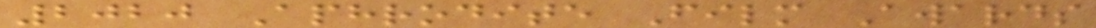2020 Aphrodite Film Awards
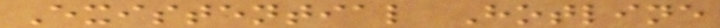Existential Hotline
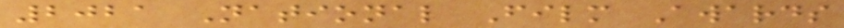2021 National Film Awards
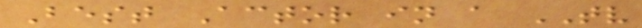Best Actor in a TV
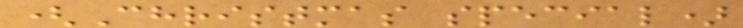(Christmas special)
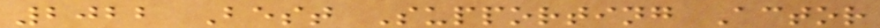2022 Best Supporting Actor
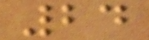24
